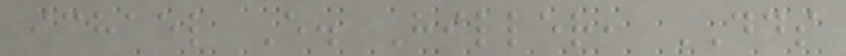ichael E. Hiller, DDS
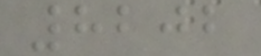8202
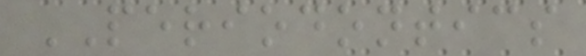PERIODONTICS
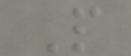P
